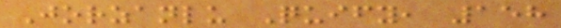Jorzanlu Quify, 158
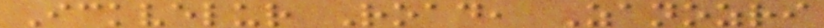Ickvelur Road, Zanozri
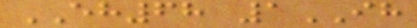EH68 1IH
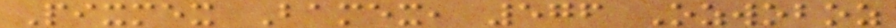Pixmex Bamex, 576 Ozwoboz
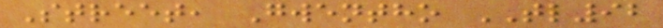Street, Gwentho TL92
